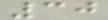30
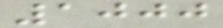1000
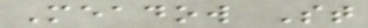Meadow St
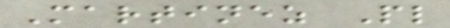Martinez Pl
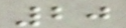20
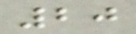20
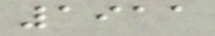1911
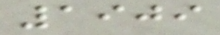1909
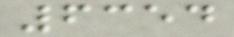6354
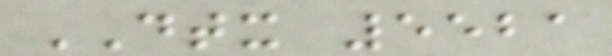DTX 5521
